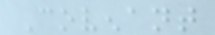Covenant
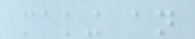making an
